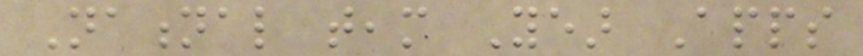National team Year Apps
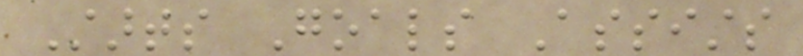Starts Goals Assists
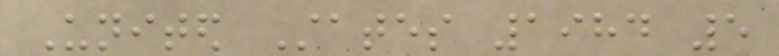United States 1984 5
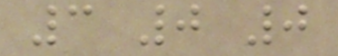3 0 0
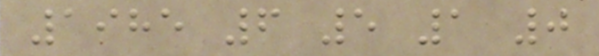1985 6 5 1 0
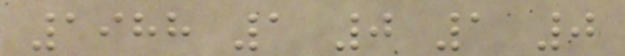1988 1 0 1 0
